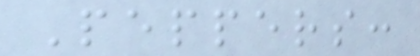Peppers:
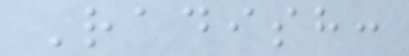Radish:
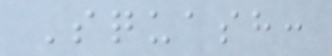Squash:
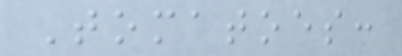Tomatoes:
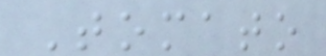Tomato
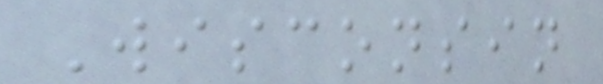Wisconsin
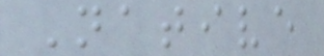Native
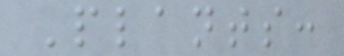Plants:
